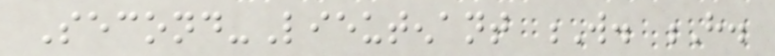Second-Lieutenant W. H.
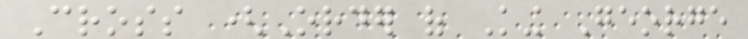Cross (Order of King George
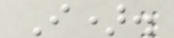I).
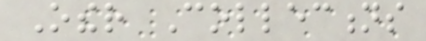Other Collections
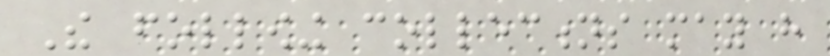The following collections may have
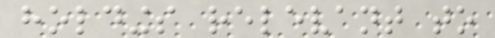holdings relevant to
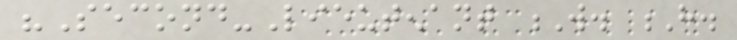"Second-Lieutenant W. H.
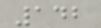142
